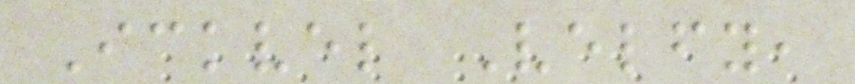Ickvel Velfy,
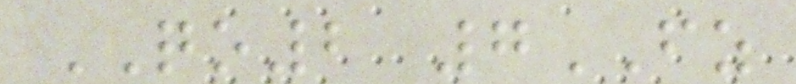QO2 7FZ
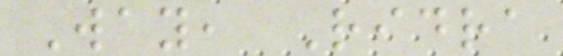Way, Ridra
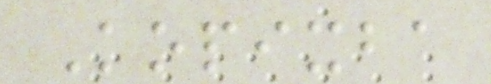Kopixba
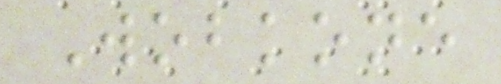Wobkone
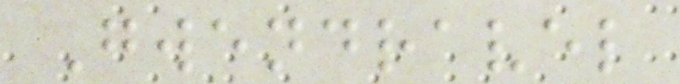Gwendravel
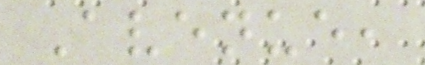Avenue,
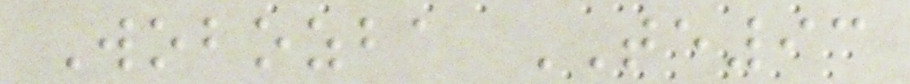Wobozba TE93
